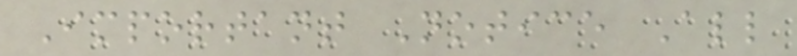Important Notice All
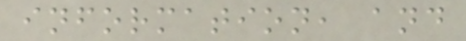information, and
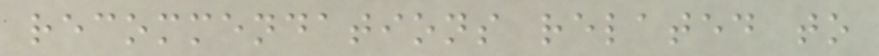recommendations related to
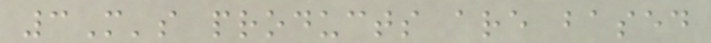3M's products are based
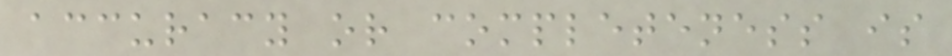accuracy or completeness is
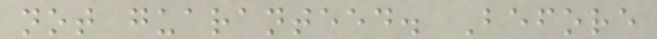not guaranteed. Before
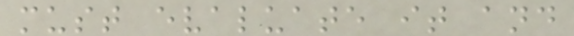must evaluate it and
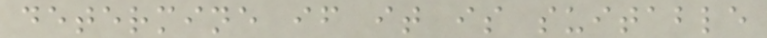determine if it is suitable
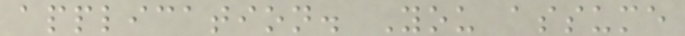application. You assume
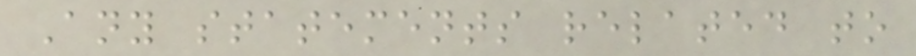Any statements related to
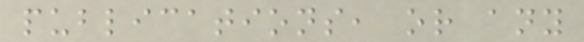publications, or any
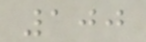100
